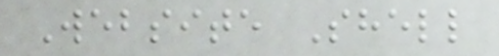Website Shell
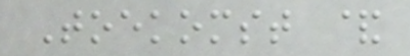Toekomst &
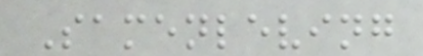Samenleving
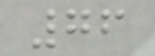76
